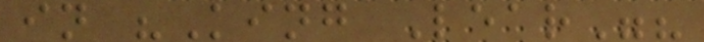in "King Lear"?
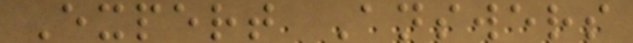Expert Answers
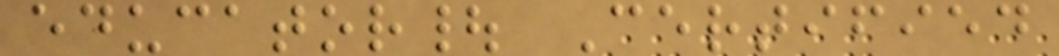educator| Certified
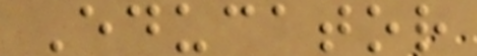Educator
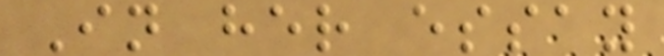In her essay
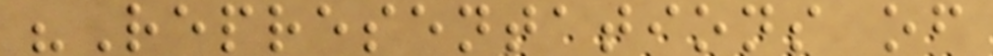"Representations of
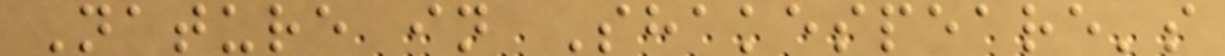Nature in Shakespeare's
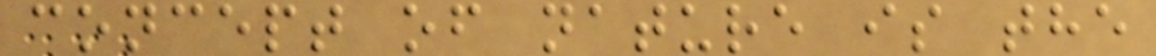concept of nature is the
